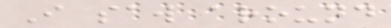I saw around
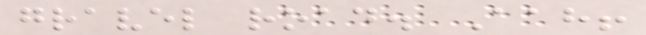gravel road. Aah!
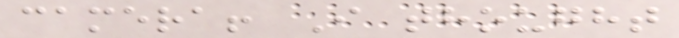camera! I thought
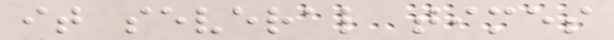it several times
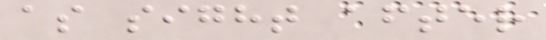as sight after
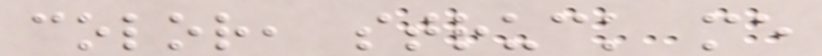color, struck me
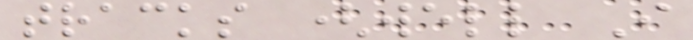tracks (well I
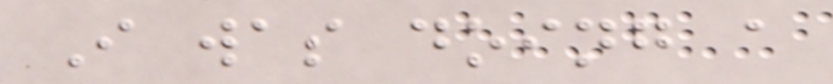I was doing a
